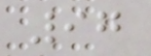97
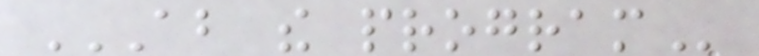ABOUT THE PROGRAM
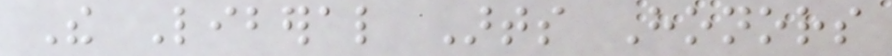The Liberal Arts Honors
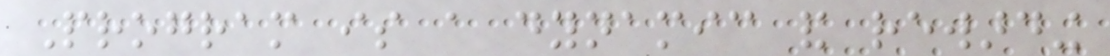Program is a dynamic and rewarding
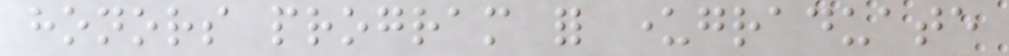honors program for undergraduate
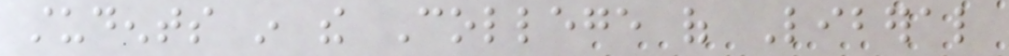students in the College of Liberal
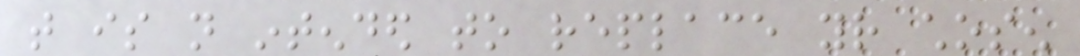that is not intended to replace your chosen
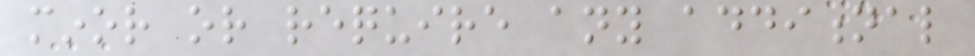minor or require any additional
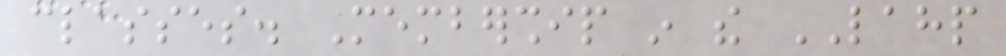classes. Membership in the LAHP
